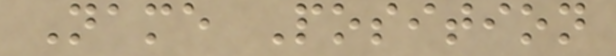Name Position
